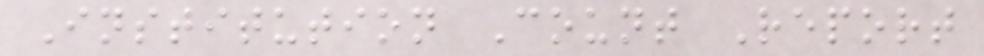Institution Count Report
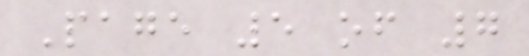Page 5 of 7
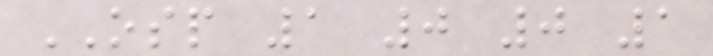OSP 1 0 0 1
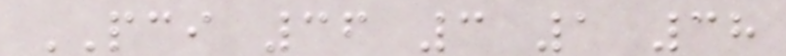PCI 36 3 1 38
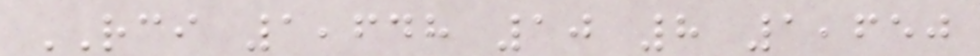RCI 1,648 10 8 1,650
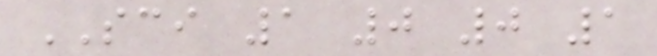SCI 1 0 0 1
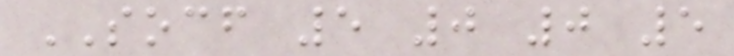SOCF 5 0 0 5
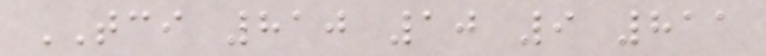TCI 810 10 9 811
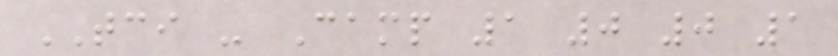TCI - Camp 1 0 0 1
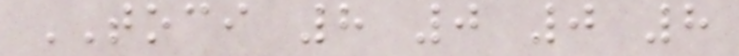TOCI 8 0 0 8
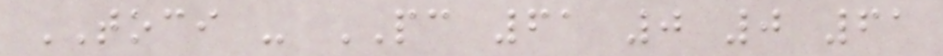TOCI - PC 61 0 0 61
